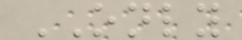ONLY
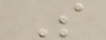S
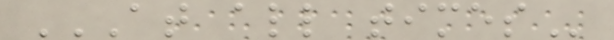AT ALL TIMES
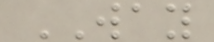WAY
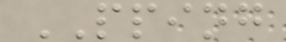PPING
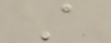A
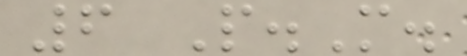6 P.M.
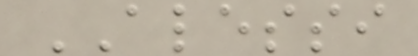ALESSI
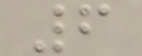6
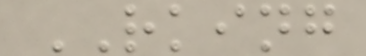RKING
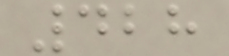428
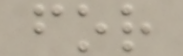for
